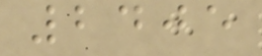2405
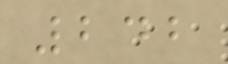242
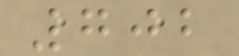702
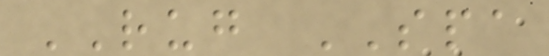RUG SPA
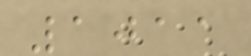1011
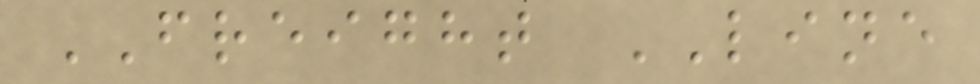FREIGHT LINE
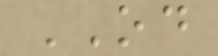OD
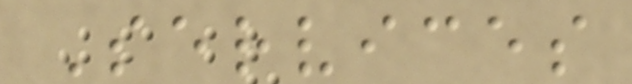Services
